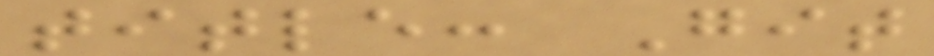title: Git
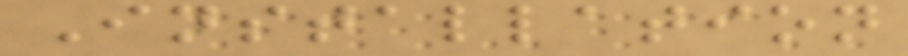Installation
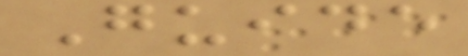Guide
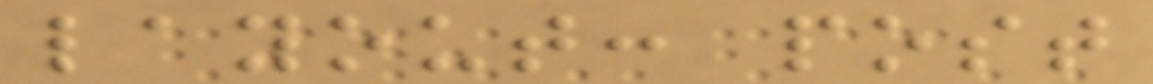layout: post
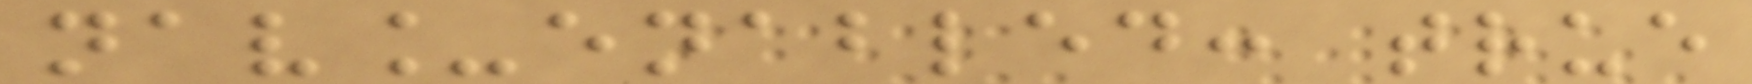nav_enabled: true
